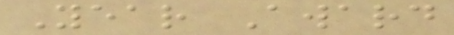Year Award
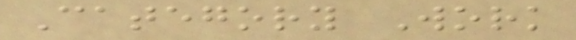Category Work
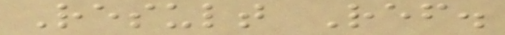Result Ref.
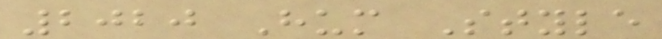2020 Hum Style
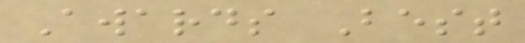Awards Best
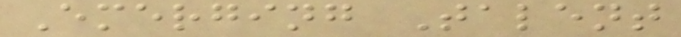Emerging Talent
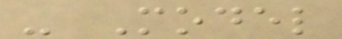- Model
